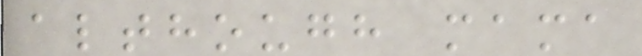although mama
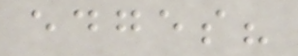edges?
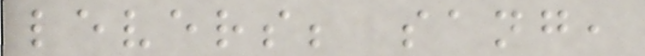levers; sang,
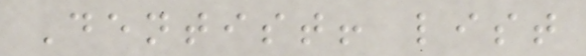Dentist! list
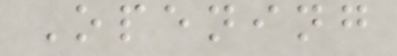Opening
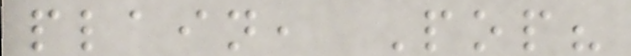plain, Pop?
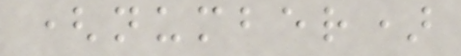(number)
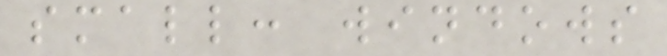small: windows
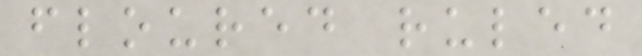floured ruled
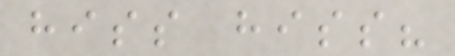hiss hiss?
